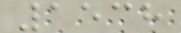1538
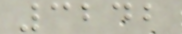3242
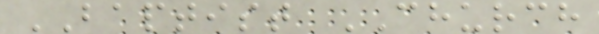BAPTIST CHURCH
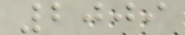2009
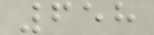658
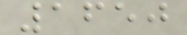1650
